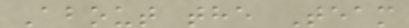About the Team
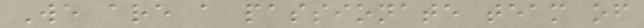We are a passionate team of
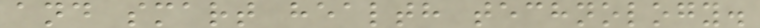and smart health technology.
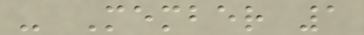- Member 1
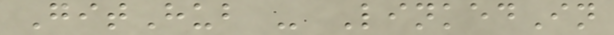GitHub - LinkedIn
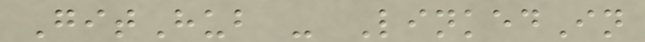GitHub - LinkedIn
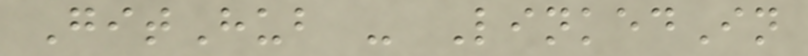GitHub - LinkedIn
